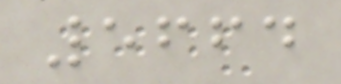5664
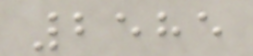2585
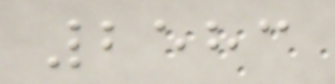2583
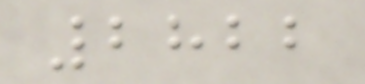2822
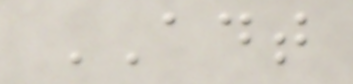ADT
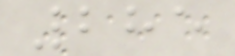285
